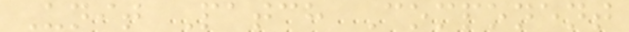Unit Patch Component
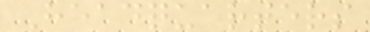Headquarters
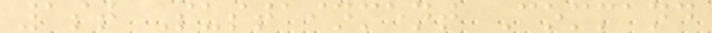1st Sustainment Command
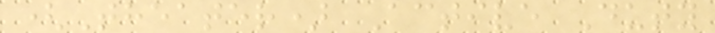(Theater) Active Duty
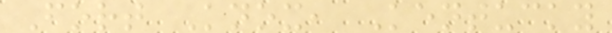Fort Knox, Kentucky
